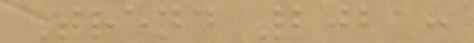Trend 2021:
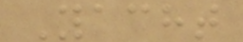Yacht
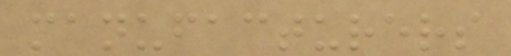manufacturers
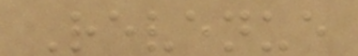Revenue
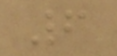6
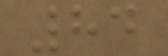84
